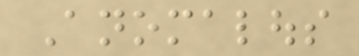Anomalous
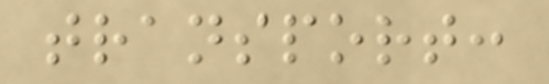transport:
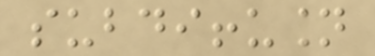subdiffusion
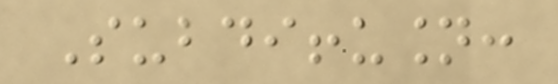Subdiffusion:
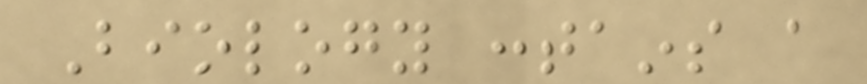Biology contains a
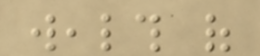wealth of
